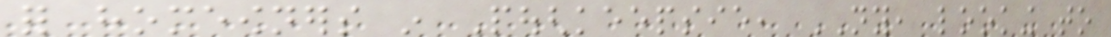for homeowners in Poughkeepsie, NY, looking to
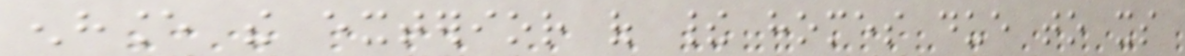enhance the exterior of their homes due to its
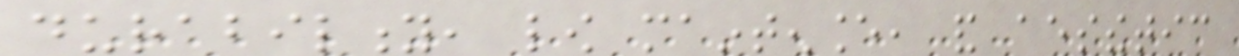durability, low maintenance, and aesthetic
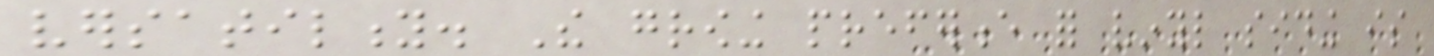versatility. The growing preference for vinyl siding is
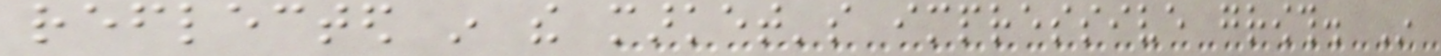reflected in the market's impressive growth. In
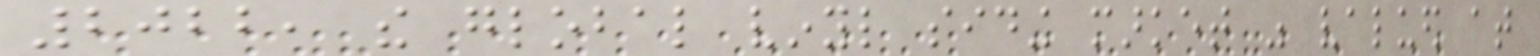2022, the global vinyl siding market was valued at
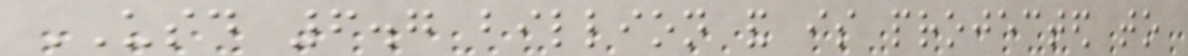USD 6.7 billion and is projected to
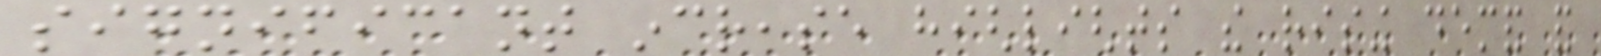significant increase highlights the rising demand and
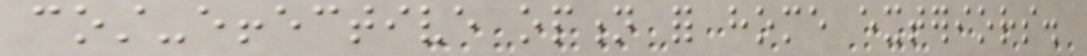cost-effective option for home exteriors.
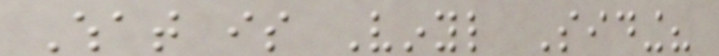What is Vinyl Siding?
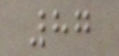87
